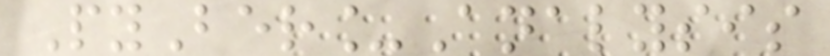PyBer_Analysis
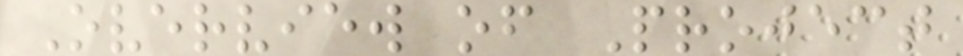Overview of Project
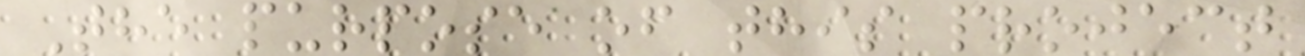The purpose of this project
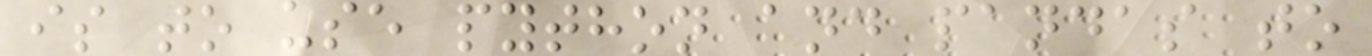is to use python and pandas to
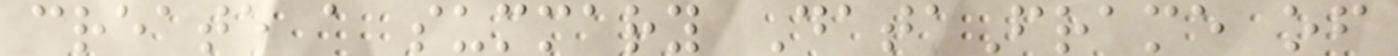create a summary DataFrame of
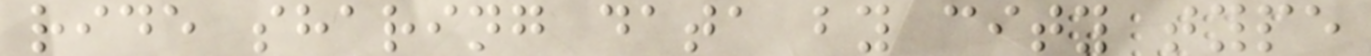ride sharing data by city type
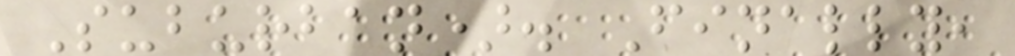Suburban). Finally,
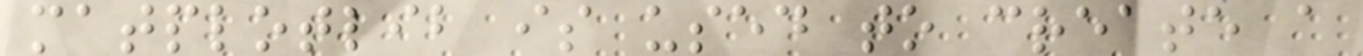matplotlib is used to create a
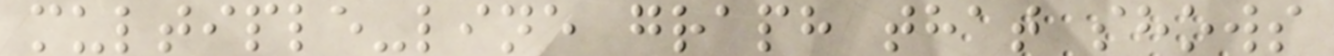multiple-line graph that shows
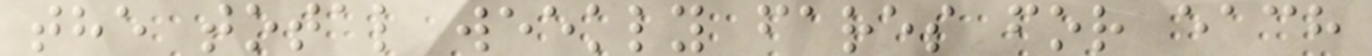the total weekly fares for each
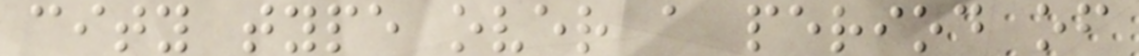city type over a period of
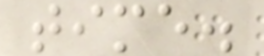time.
